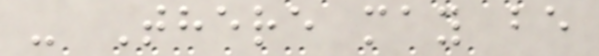- There may be
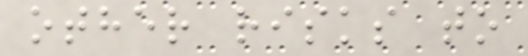other risks to
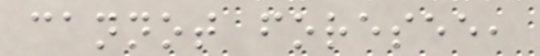cannot foresee,
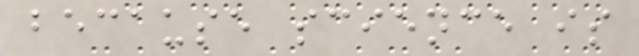because science is
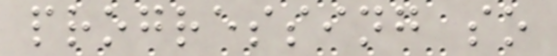progressing so
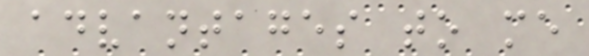advantages to me
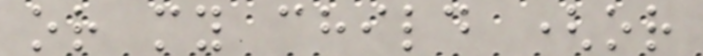or my child (or
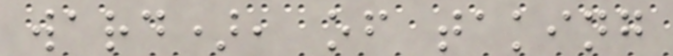ward), of taking
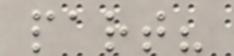part?
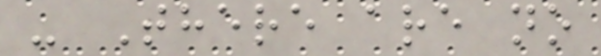- There are no
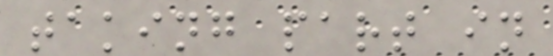taking part in
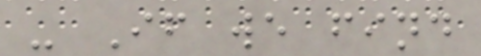- If we find
